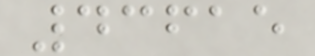43615
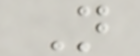N
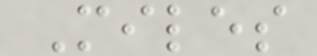Miles
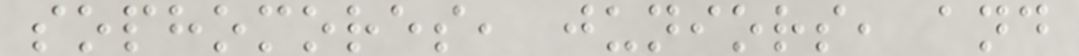sophomores, juniors, and
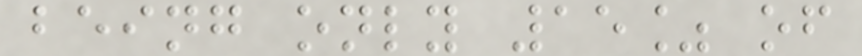being only 15% of
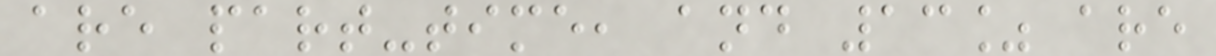are part-time, and 13% are
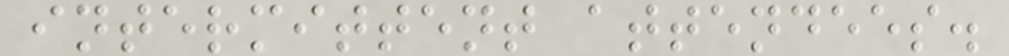intermittent attendees.
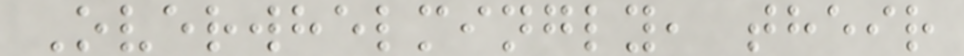Overwhelmingly, their
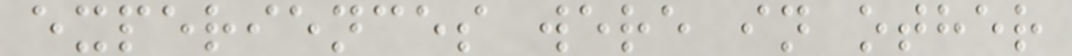experiences were in other
